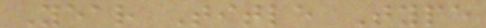Year Title Type
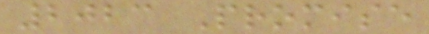2023 Promise
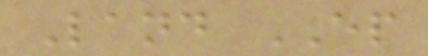Land EP
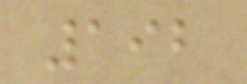192
